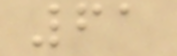61
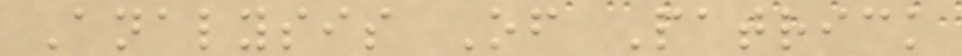Analysis Of Patrick
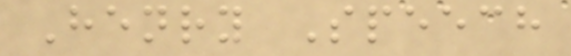Henry Speech
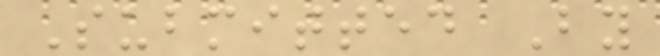Submitted By
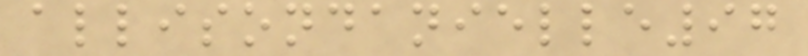allisondanielle97
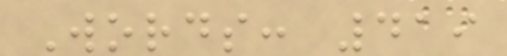Words: 419
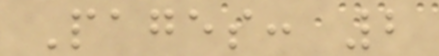Pages: 2
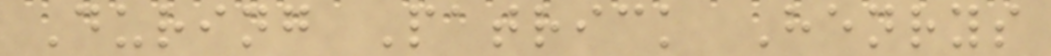During Patrick Henrys
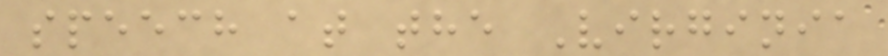speech at the Virginia
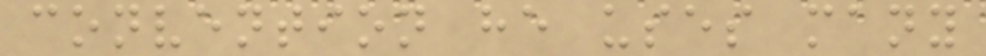convention he uses many
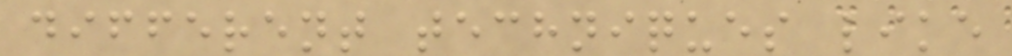different techniques like
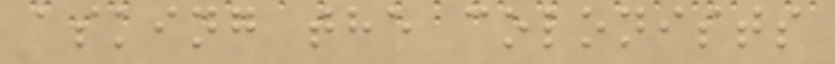asking the colonists
